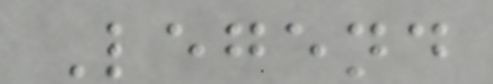Legend
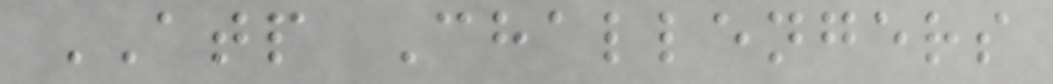ATP Challengers
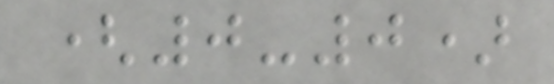(0-0)
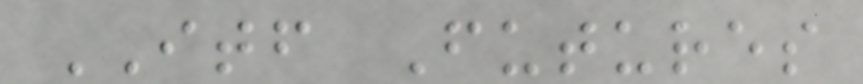ITF Futures
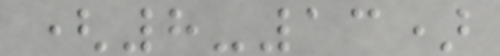(8-13)
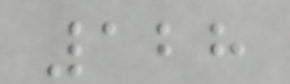128
